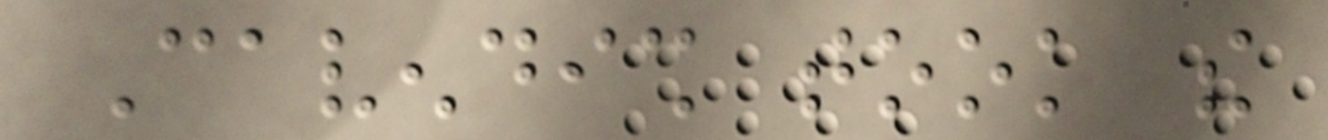Cavendish took the
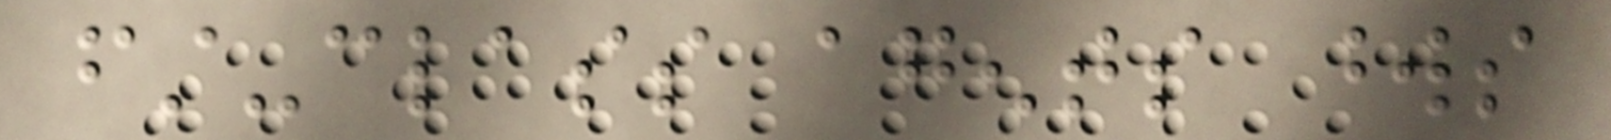first-class agents words
